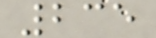235
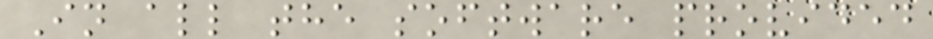In all the software provided
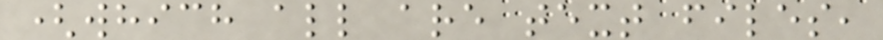(which all are text files,
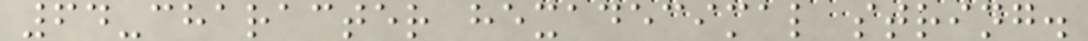64-character hexadecimal string.
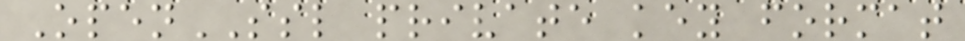OpenSSL private key format
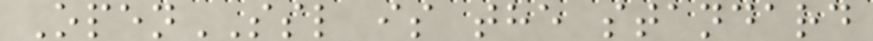OpenSSL is the standard
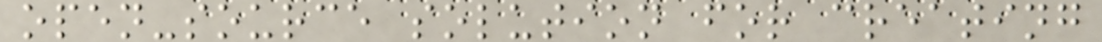open-source solution for creating
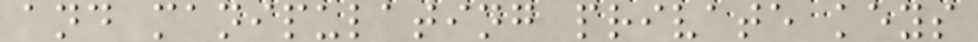and manipulating private keys
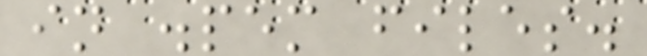in .pem files.
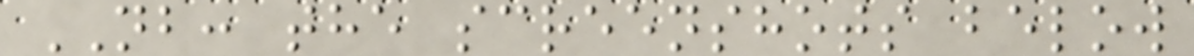NB: the screenshots below
